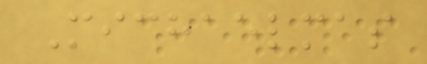Michaelmas
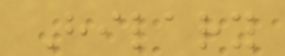Hilary
